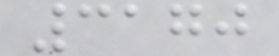3170
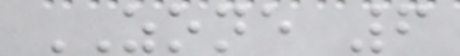ZONE 6
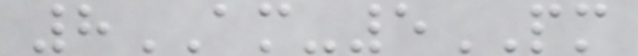8AM-5PM
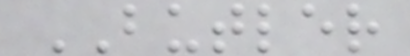BUTLER
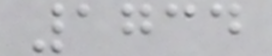1734
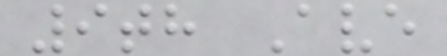9th Ave
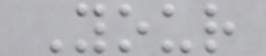Your
